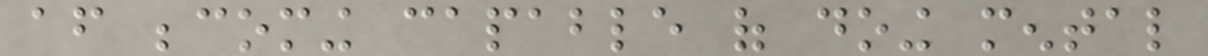after becoming capable of doing mental
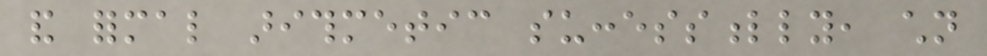and formal arithmetic successfully, children
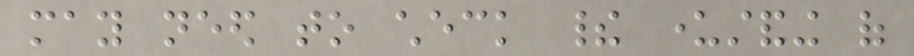may need to check their understanding of
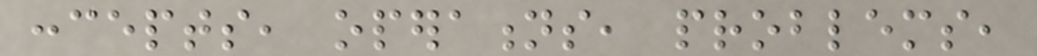concepts, operations, problems,
